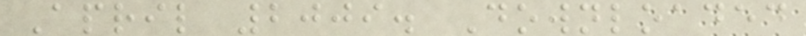April 2009. Downloaded
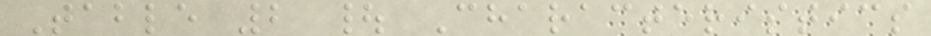Table 2 | Characteristics
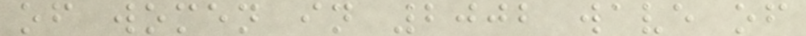of women in 2002 wave of
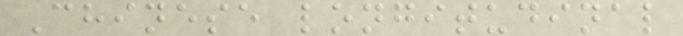Chinese longitudinal
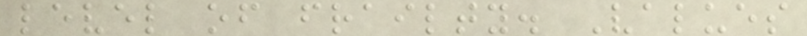level of frailty. Values
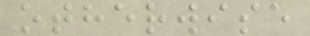otherwise
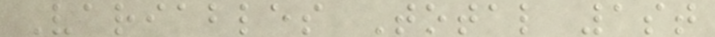Variables Total 1st
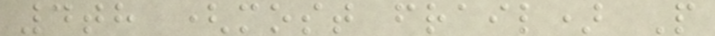4th (most frail) P
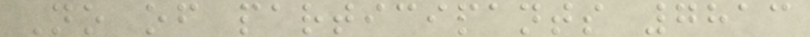No of participants 7813
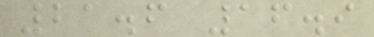21.6 16.9
